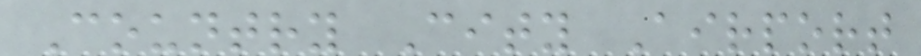Country City Airport
